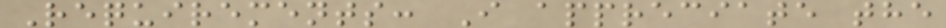Requirements: I appreciate the
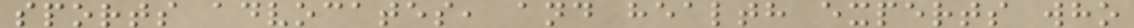sports advocates, and health experts who
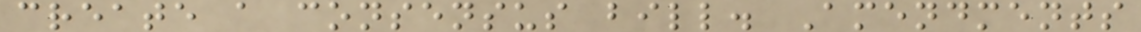create a consensus bill. Amendments
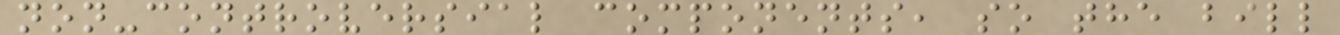non-controversial components, so the bill
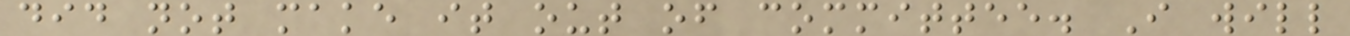did not make it out of committee. I will
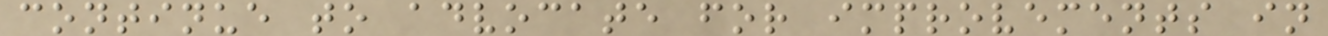continue to advocate for improvements in
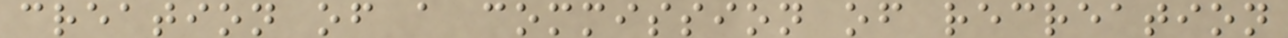creation of a commission of recreation
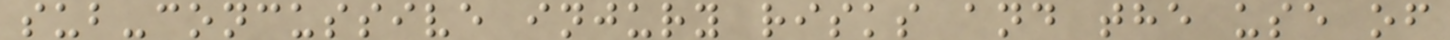sub-concussive injury risks and the use of
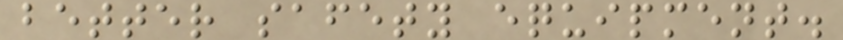better safety equipment.
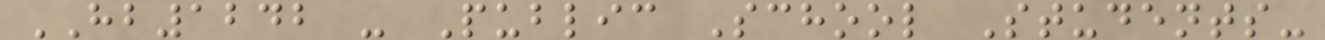HB1242 - Public School Students-
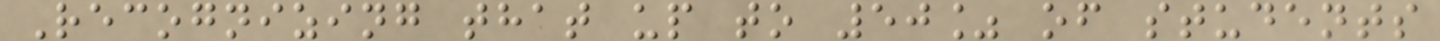Recognizing that up to 50% of students
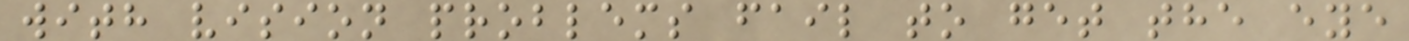with vision problems fail to get the eye
